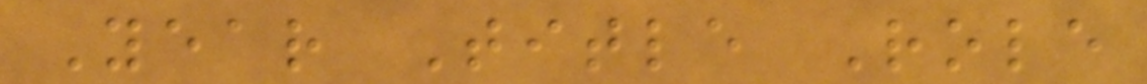Year Title Role
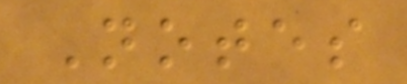Notes
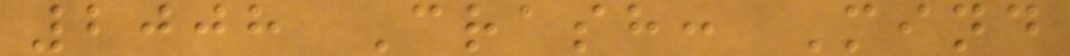2008 Crash: Mind
